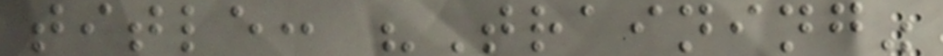title: "Training"
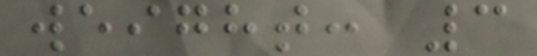weight: 3
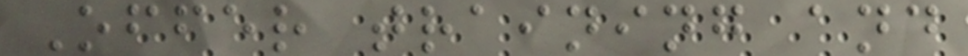Offer training and
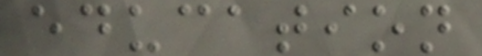education
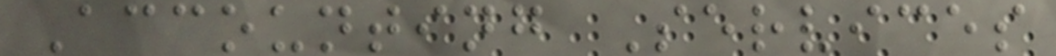Accounting Services
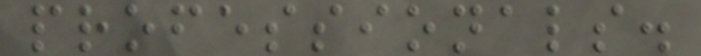professionals.
